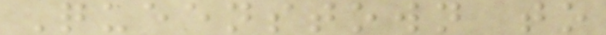Queenstown to
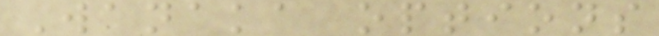Wanaka options
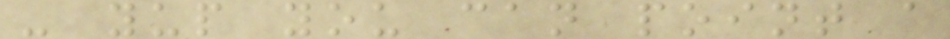- yup you can point a
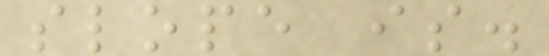slope is.
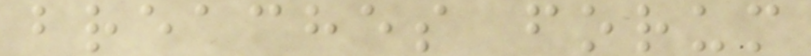breaches forum
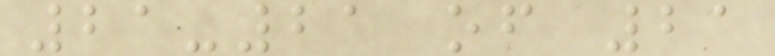21-21 of 21
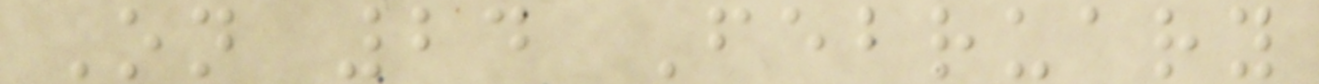On 24 February
